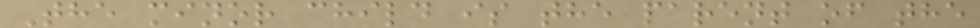The minor child is the parent of the
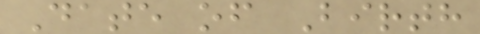Date of Birth
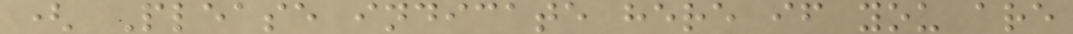( Please indicate here if you are
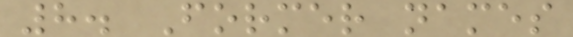8. Former names
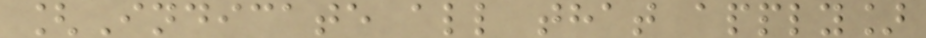[Indicate all that apply]
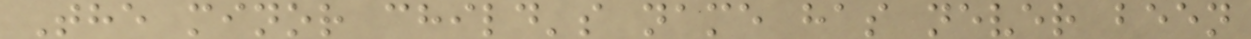The minor child's name has never been
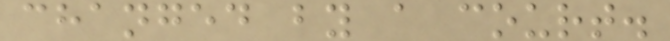changed by a court.
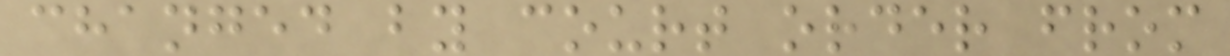changed by court order from
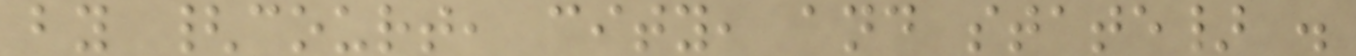by {court, city, and state} .
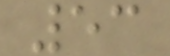53
